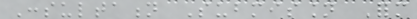Consultation Submission Form
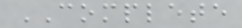COMPLETE
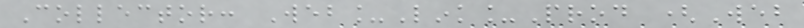Collector: Web_Link_Prod (Web
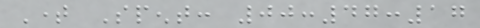Time Spent: 00:47:17
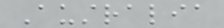Australia
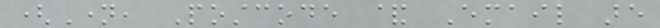(Name, Postcode & Email are
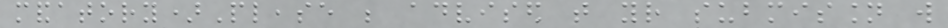mandatory)Please be advised that your submission will
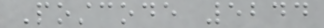Postcode 5244
